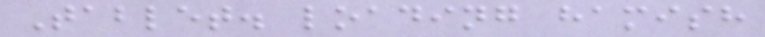Tablet. loading hamish
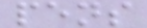pens
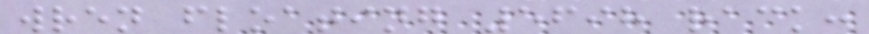wren floating 5698 rack:
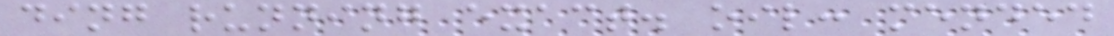ding running exact. oil: mended
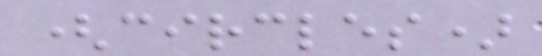(circles)
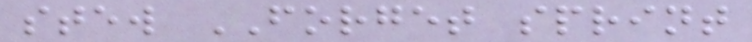stew FORGET sprint
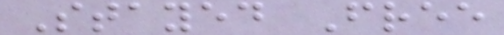Stayed Free
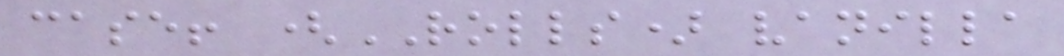case! (ROLLS) vanilla
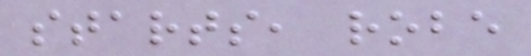starts, robe
